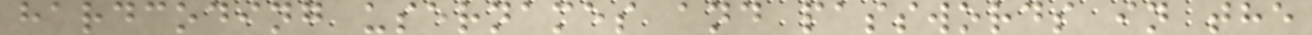hardcoding usernames and passwords in the
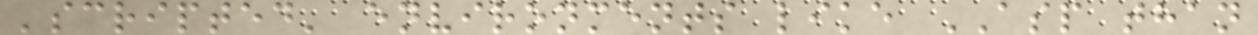'scripted' environments like ASP than
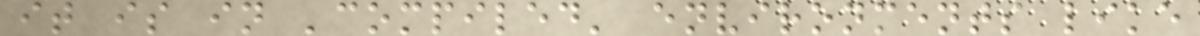it is in 'compiled' environments like
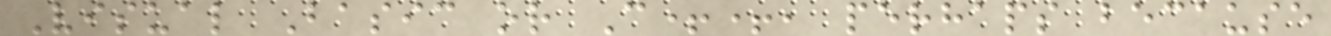Visual Basic or C++, perhaps because
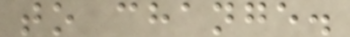to change.
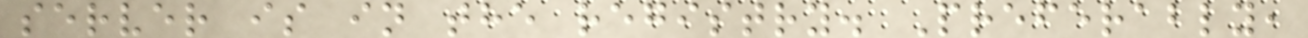server is in the registry. Preferably,
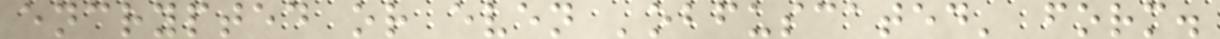encrypted or even 'obfuscated' form.
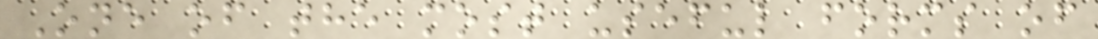One of the most useful forms of
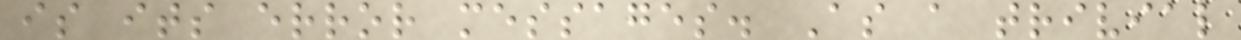is its error messages. As a trivial
